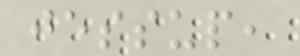jessup,
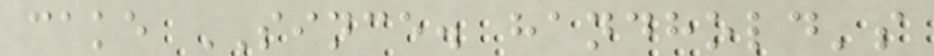cake SINCE. handhold's
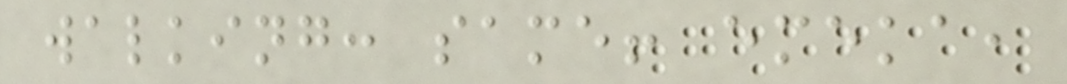walking: same! emeka,
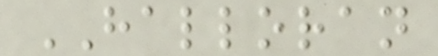HALLORAN
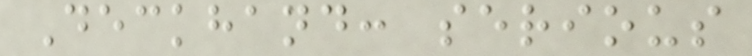Deckhand: serious
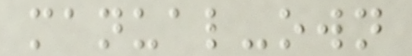manual-own
